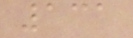131
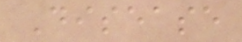Disease
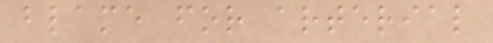blame for arterial
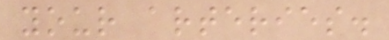your arteries.
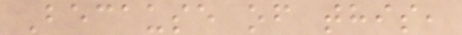Because of this,
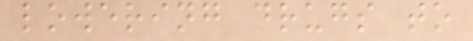lowering drugs to
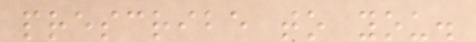prescribe to you.
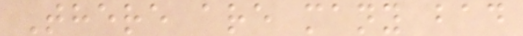There are many bad
